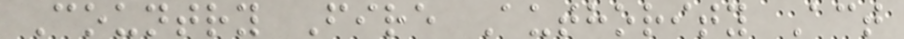Country Fire Authority Act
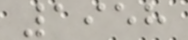1958
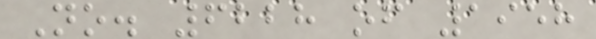No. 6228 of 1958
